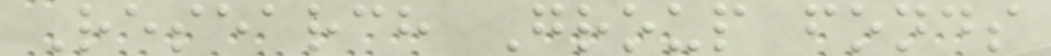Research Group fonds
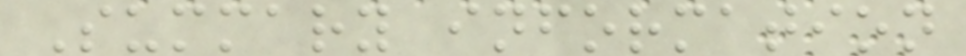Summary information
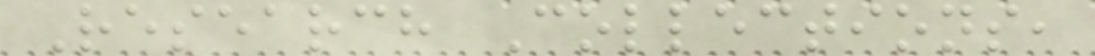Research Collections,
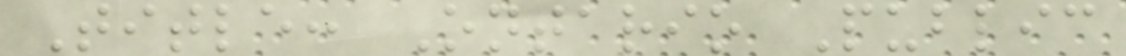Title: Ontario Public
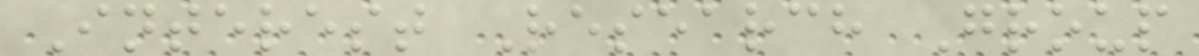Interest Research Group
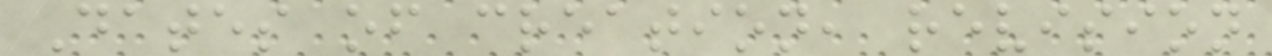Dates of creation, revision
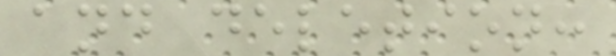and deletion:
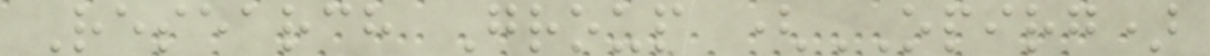Research Group (OPIRG)
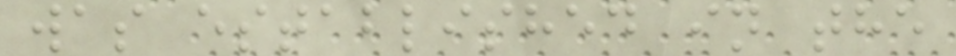was established in the
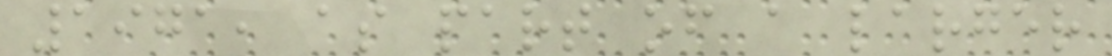1971, as part of a larger
